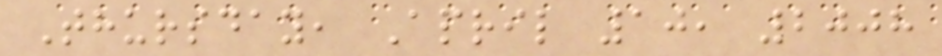Thursday, April 10, 2008
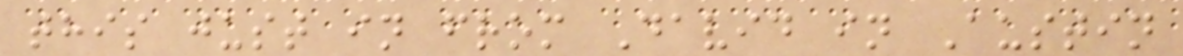this just in from David in Austin
